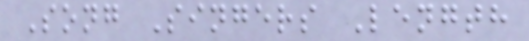Song Singers Length
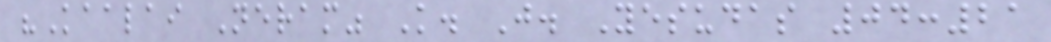"Kaalai Neram" K. J. Yesudas 04:21
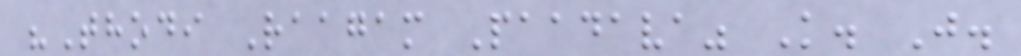"Thodi Raagam Paadava" K. J.
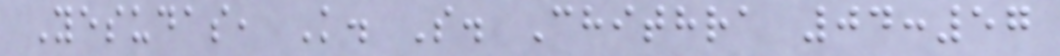Yesudas, K. S. Chithra 04:57
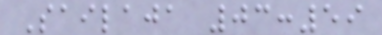Sailaja 03:59
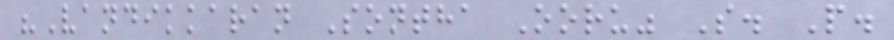"Vandikkaran Sontha Ooru" S. P.
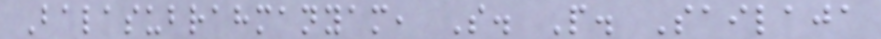Balasubrahmanyam, S. P. Sailaja
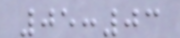05:03
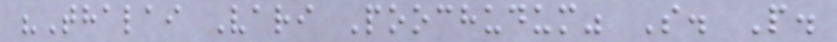"Thalai Vari Poochudum" S. P.
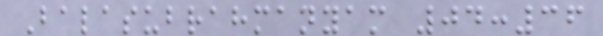Balasubrahmanyam 04:36
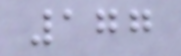177
